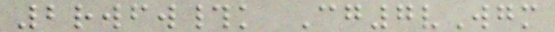2rwfw#k Cg7vWgm
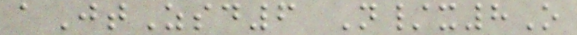aJtZsd6 N/x8O
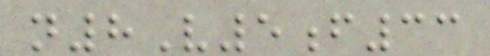n8V5f33
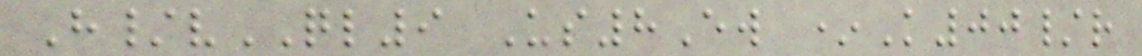H/vQL9 Us8Ew *K00/r
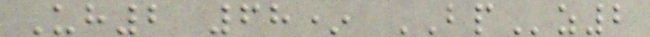Uh2 68* BPz2
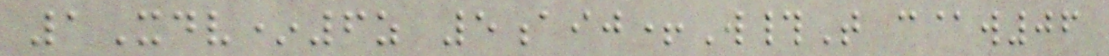1Xdv*6z 5aij+W#T c@w06
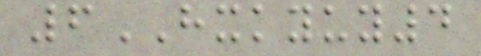6HXKYUY4
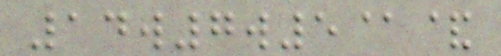14w7w5@&
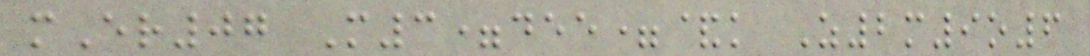mEr07 M3=dee=&k Z2m9o6
